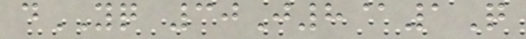dYQ 30J8@1Q
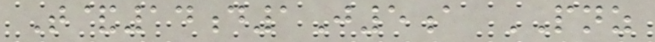T&14d1J5a PNZ
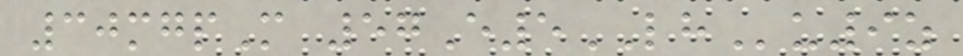30mgpM 57E5LHu9z
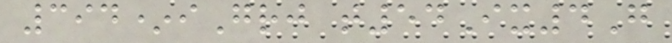394*iGrj t54Ix4G
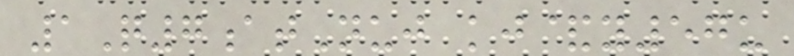1Q7atNuj kj&y57u
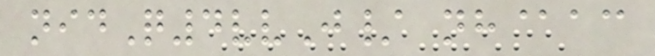nidQ4vvJ/ nh@ac
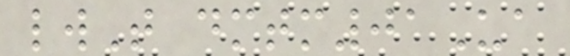lwT dmtm01Ua
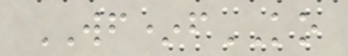WF*fKO
